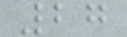27
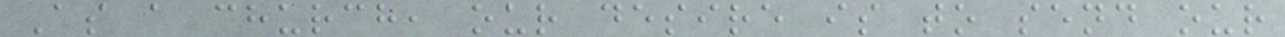As a church, our desire is to send our
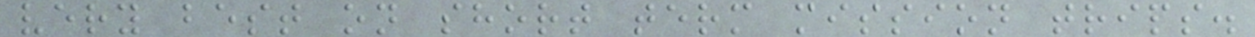very best on short term mission trips.
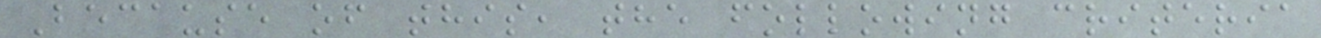Because of this, the following criteria
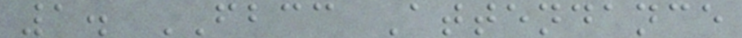1. FBCC Attendance
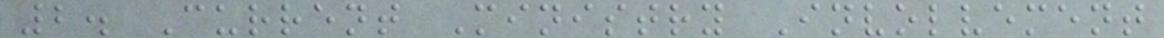2. Current Ministry Involvement
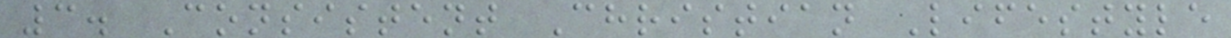3. Consistent Christian Lifestyle
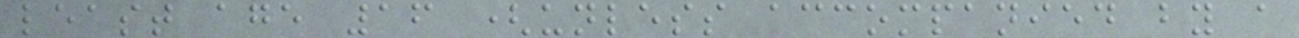least age 16 (unless accompanied by a
